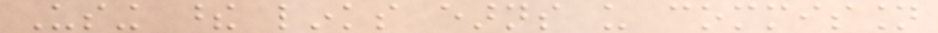Using these links earns us commission
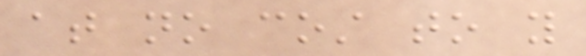at no cost to you
